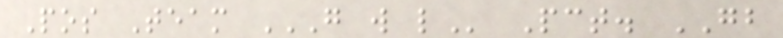Pos Team G W L Pct. GB
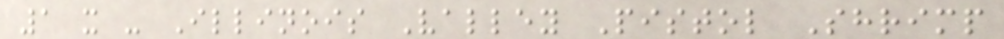1 x - Illinois Valley Pistol Shrimp
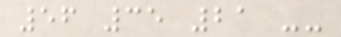56 35 21 --
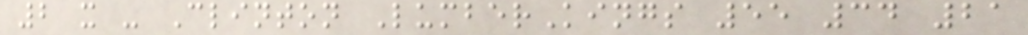2 x - Clinton LumberKings 55 34 21
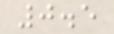0.5
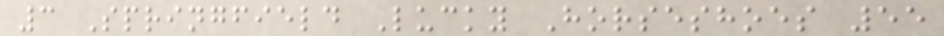3 Springfield Lucky Horseshoes 55
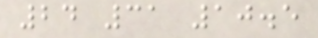24 31 10.5
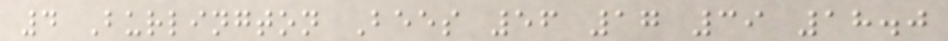4 Burlington Bees 56 17 39 18.0
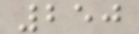250
